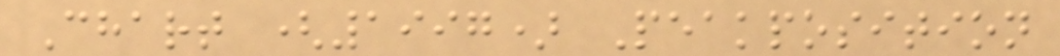Chart (1997) Peakposition
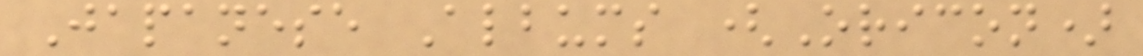Japanese Albums (Oricon)
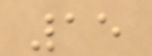15
